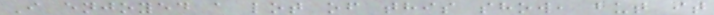I enjoyed a lot of this show, but it
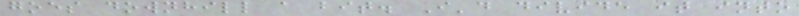goes downhill a bit. I'd divide it into
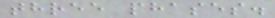three phases.
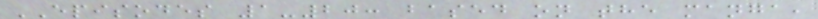EPISODES 1-20: based on the manga,
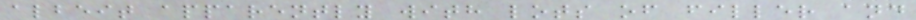albeit apparently with lots of filler and
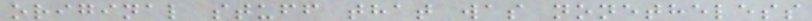original stuff that was nonetheless
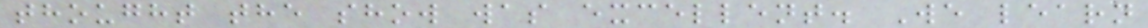thought the show was excellent. We learn
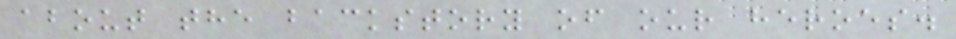about the backstory of our heroes.
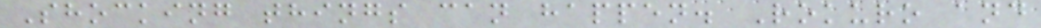Shocking things can happen. Rokuro and
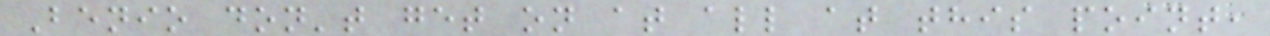Benio don't get on at all at this point,
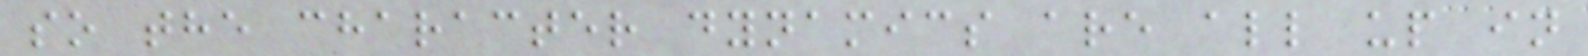so the character dynamics are all up in
